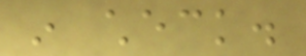in check.
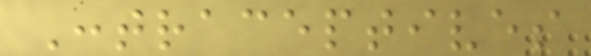Contraceptives
